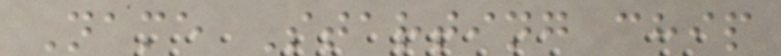Name Starting chip
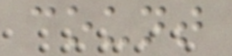count
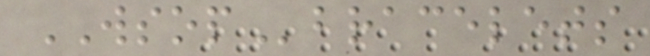WSOPbracelets
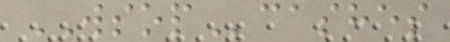WSOPcashes
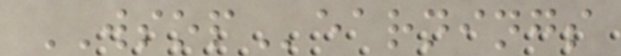WSOPearnings
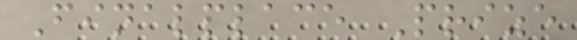Finalplace Prize
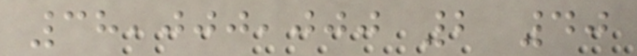38,000,000 2 40
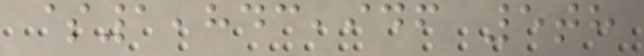$1,843,946 5th
